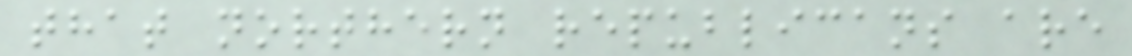that northern republicans are
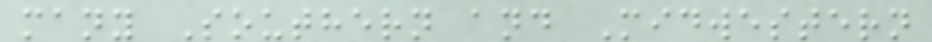many Southern and Midwestern
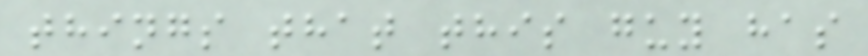things that this guy has
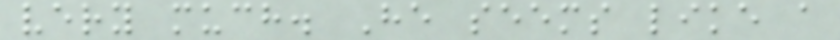very much. He seems like a
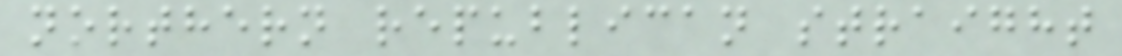northern republican straight
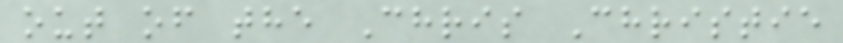out of the Chris Christie
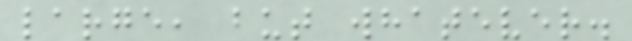large, but whatever.
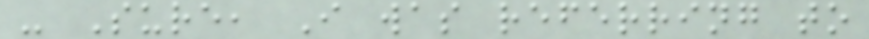- Sure, I was referring to
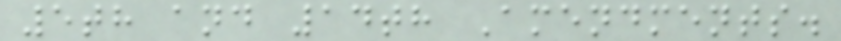5th and 14th Amendments.
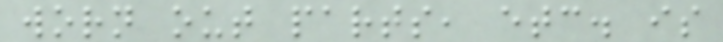worn out parts, etc. is
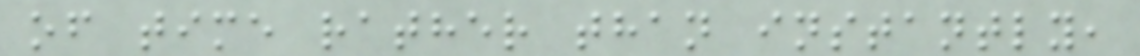of time rather than instantly,
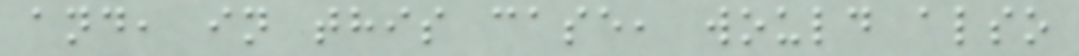and, in this case, would also
